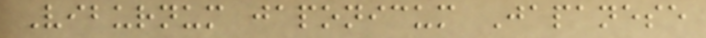Viburnum japonicum Japanese
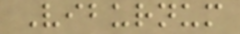Viburnum
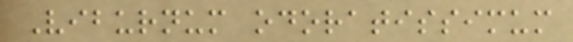Viburnum odoratissimum
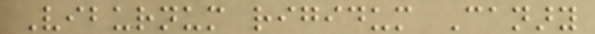Viburnum rigidum Canary
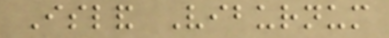Island Viburnum
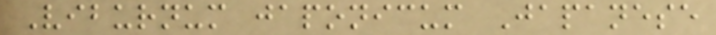Viburnum japonicum Japanese
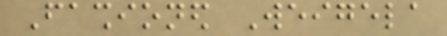Fashioned Weigela
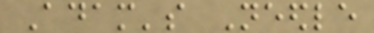Adam's Needle
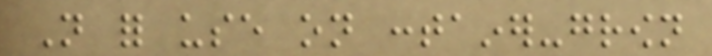Not for use on container-grown
